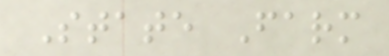State Farm
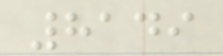8149
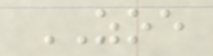ZOE
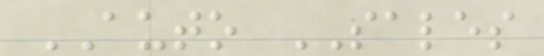AUTO SALES
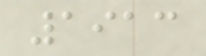1913
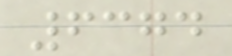6374
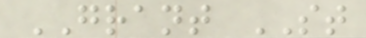GRANT ST
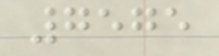7575
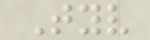Tyv
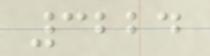3224
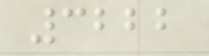3222
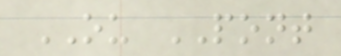OU PONT
